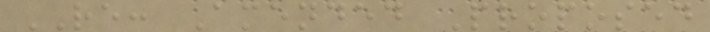RE: Amended Proposed
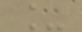_
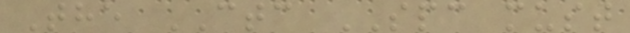The CTC SPC must
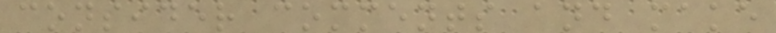consider comments and make
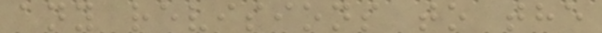any revisions to the
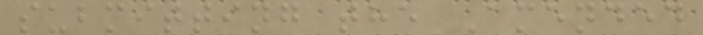submitting the Amended
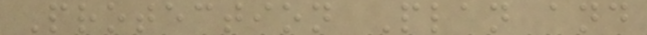Protection Plan and
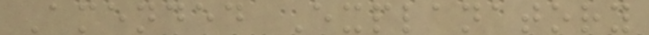Amended Explanatory
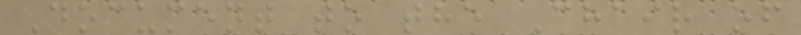Document to the Chair of
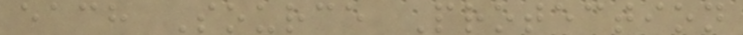each Source Protection
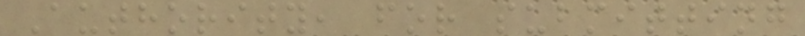Authority, for submitting
